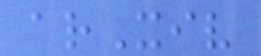arXiv
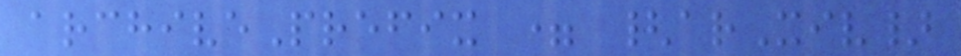archivePrefix = {arXiv}
